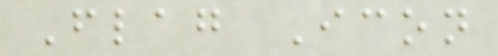Flag Icon
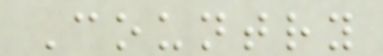Country
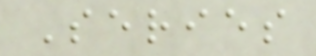Series
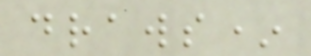draws*
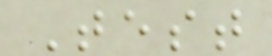Test
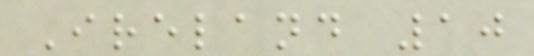Ireland 10
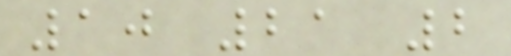10 21 2
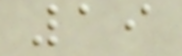19
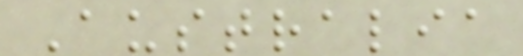Australia
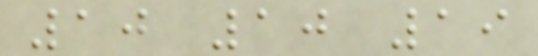10 10 19
